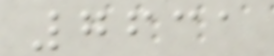7631
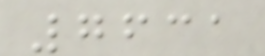7631
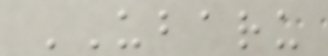UBARU
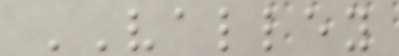VALLEY
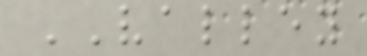VALLEY
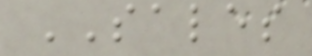SALES
